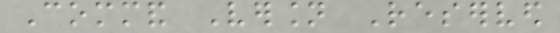Command Version Reserved
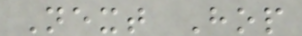Next Hop
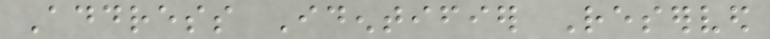Address Identifier Reserved
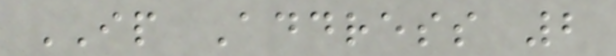IP Address 2
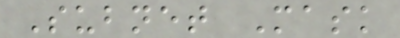Subnet Mask
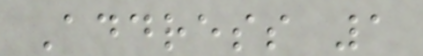Address 1
